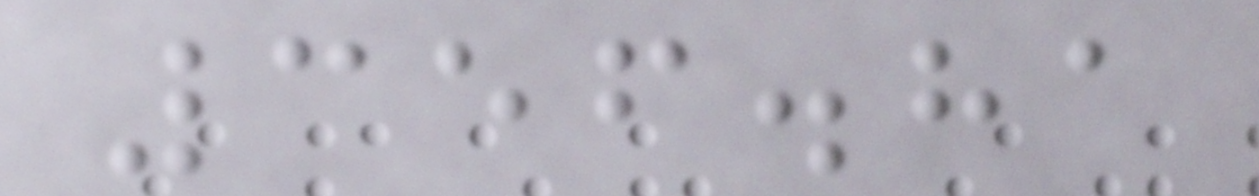356.81
